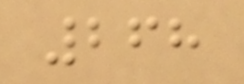268
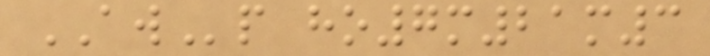AWp ho7m21m3
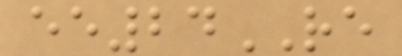ee24RE
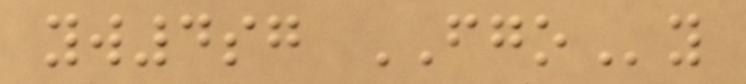yw4sg FGOy
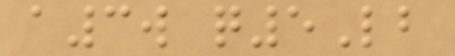a3w q5Lb
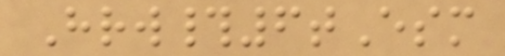Hrw#6tEsm
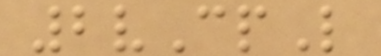2vCpL
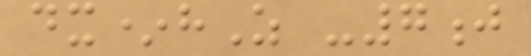dx*hZ -7j
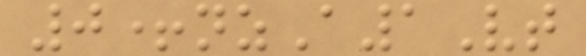0+nzA1Vt
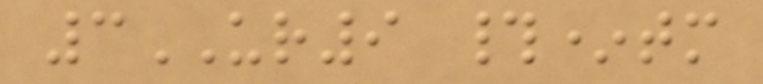3UR9 #*tm
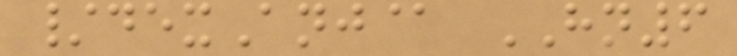/dexAnj@ HN6
